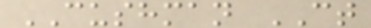CUSHMAN CT
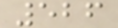526
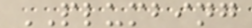PLUMBING
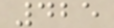425
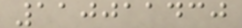110011430
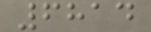6814
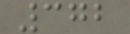372
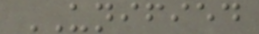UNIFIED
